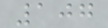107
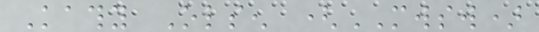Kathy Olsen (MWSW)
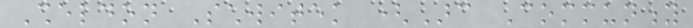Sheldon Schwitek (Arc Community
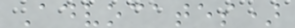Advocates)
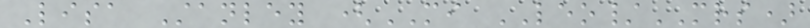Lisa Stanley (MI LEO/MRS)
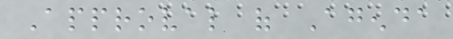Approval of Agenda
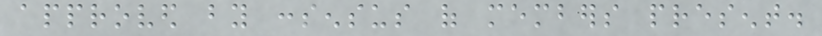approved by consensus of members present.
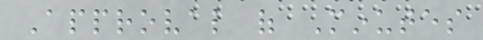Approval of Minutes
